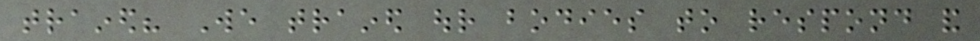trained? We trained our bodies to respond and
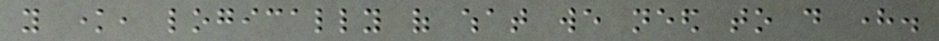you know, logically of what we need to do here.
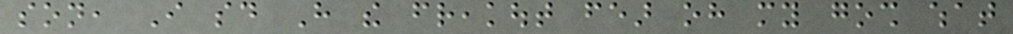son, I said Have the freakout fear oh my gosh what
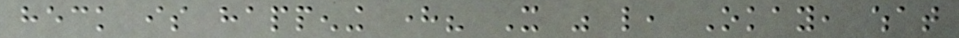heck is happening here? It was like, Okay, what
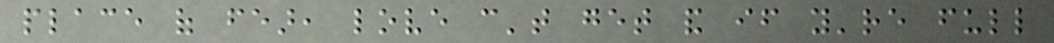place of fear, love can't get and if you're full
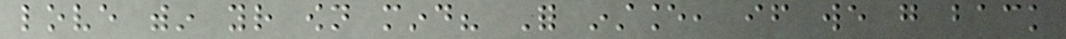love within your own mind? For instance, if we go back
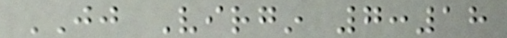JJ Virgin 7:18
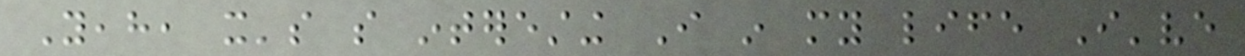Yeah, it's so interesting I in my life I've
